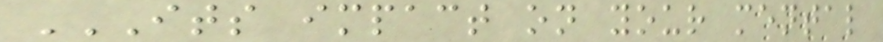ITS IMPACT ON YOUR MENTAL
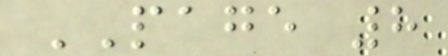PAGE 8
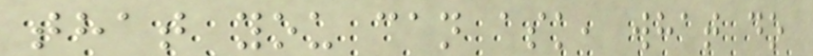that you can ask, what do
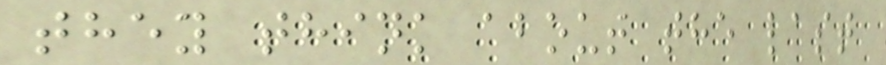they think about the last
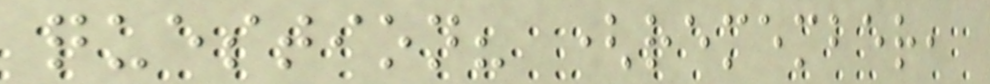question? (remember,
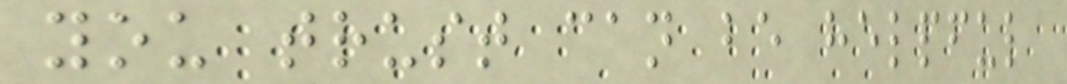you trust can be helpful
